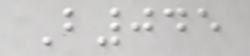B045
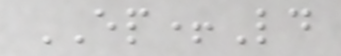EP+Ld
